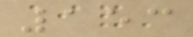153
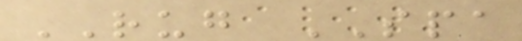RUG SPA
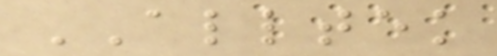ALLTEK
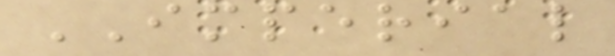IMPERIAL
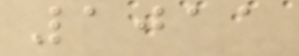1011
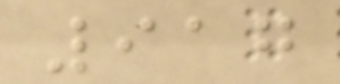917
